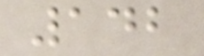142
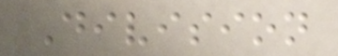Division
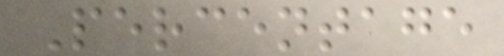Percentage
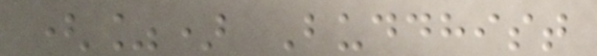(%) Buddhist
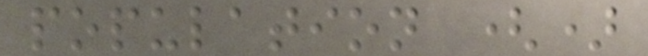population ()
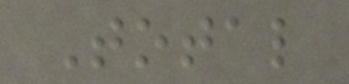Total
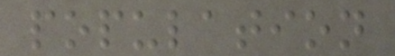population
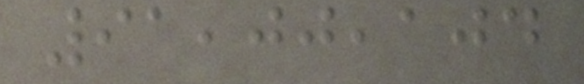91,00,104
